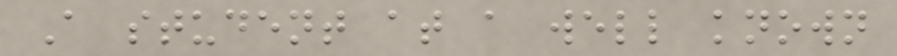A student at a well known
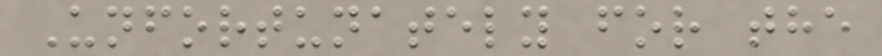Unfortunately for the
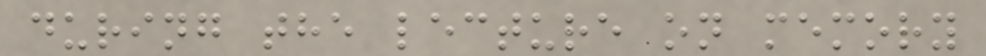during the lecture on memory
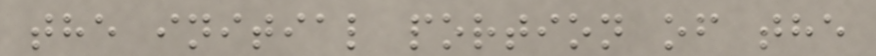the initial portion of the
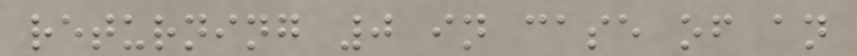returning 0 in case of an
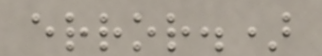error.)
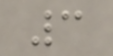3
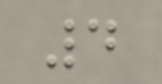4
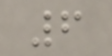6
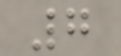7
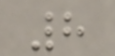8
